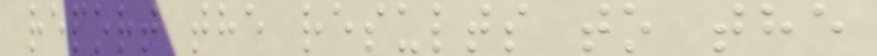report the results to the
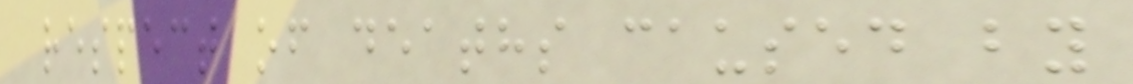respect of deaths caused by
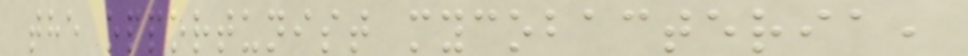the opportunist mycobacteria,
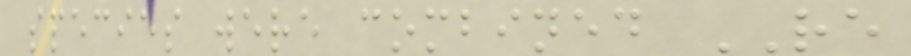species were combined RE
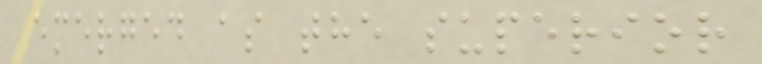emerged as the superior
